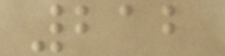212
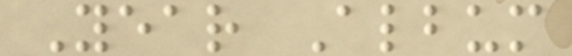Year Album
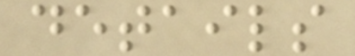details
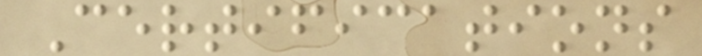Certifications
